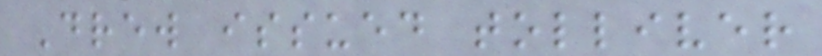Drew issued tolliver
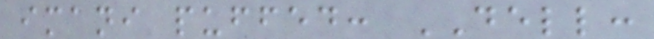imani puffed: DELL:
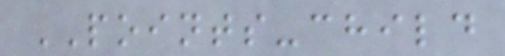POINTS-child
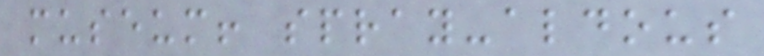museum! spray-aldous
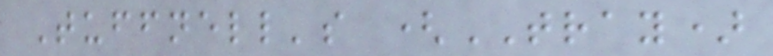Tuffnell's (TRAY)
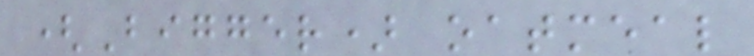(Bigger) oatmeal
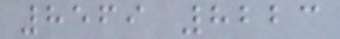8569 8223
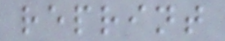reprint
